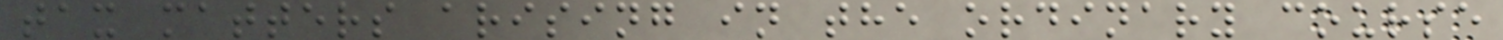tax matters arising in the ordinary course
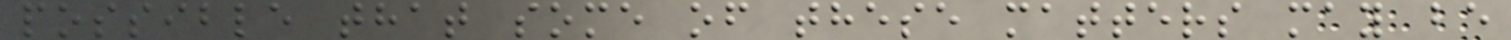possible that some of these matters may be
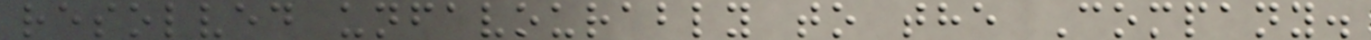resolved unfavourably to the Company.
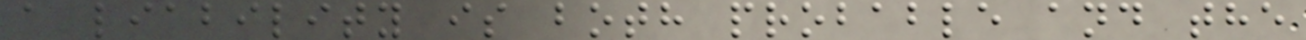a liability is both probable and the
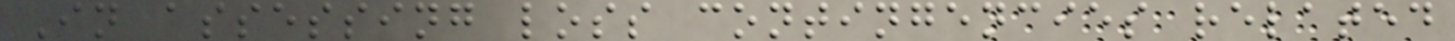In assessing loss contingencies related
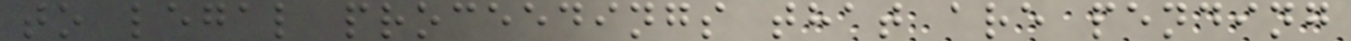to legal proceedings that are pending
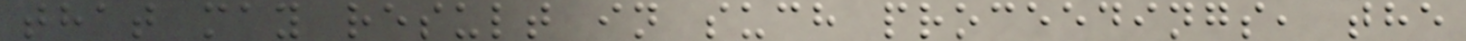that may result in such proceedings, the
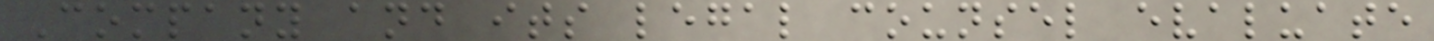Company and its legal counsel evaluate
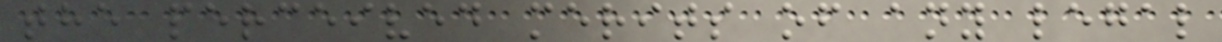the perceived merits of any legal
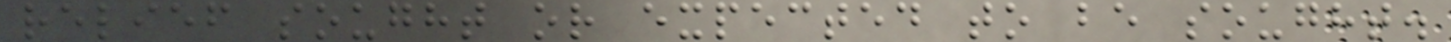relief sought or expected to be sought.
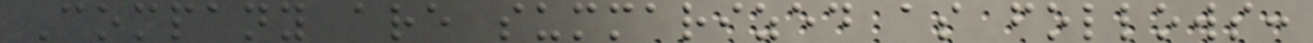Company are summarized as follows:
